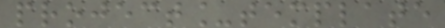project_template
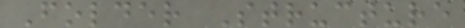Folder Structure
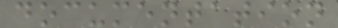documentation
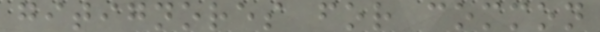gitignores for common
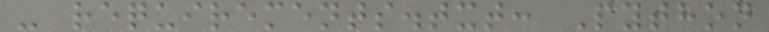- requirements.txt: Python
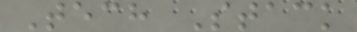Tech Stack
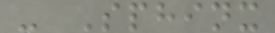- Sphinx
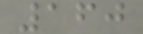160
